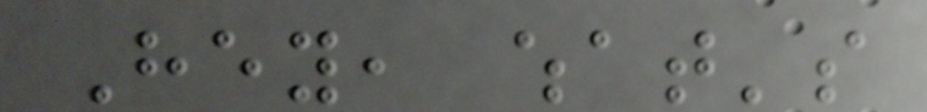Hey, what's
